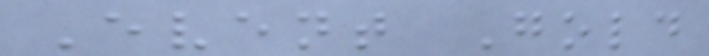Event Gold
